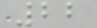22
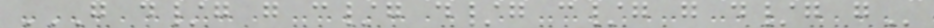G D/G G C/G D/G C/G G D/G G
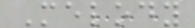Melody
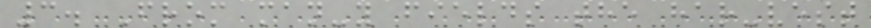3. From man-y fields the har-vest
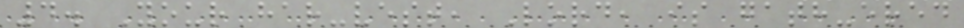4. Your har-vest, Lord, is gath-ered
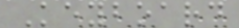Keyboard
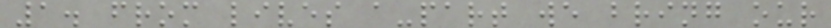1. from lives a-part we bring our
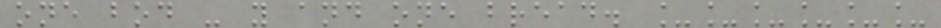one bod - y and one bread. ______
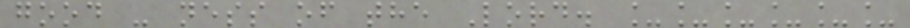good - ness of the Lord. ______
